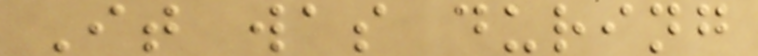It was during
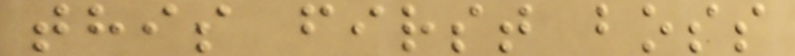this first boss
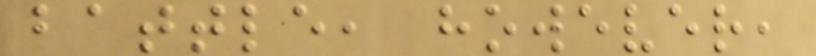battle, however,
